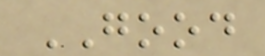GOOD
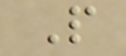P
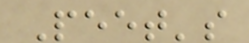Peet's
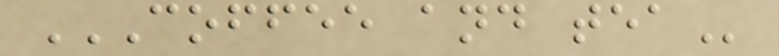COFFEE AND TEA
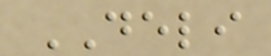DELI
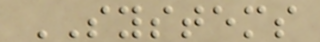SYSTEMS
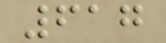617
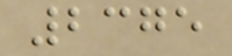2375
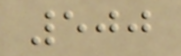500
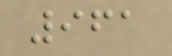961
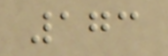173
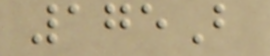175B
